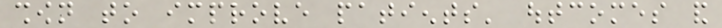shown to improve patients' outcomes and
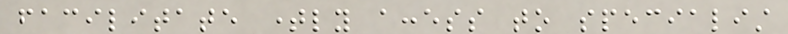facilitate timely access to specialist
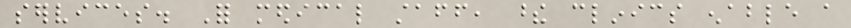services. For medical staff, these clinics enable a
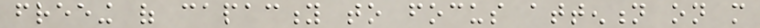freeing of capacity to focus attention on more
